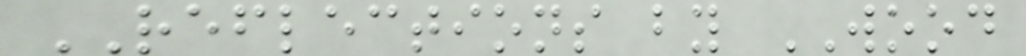REFLECTIONS by WOOD
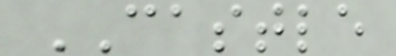CASTLE
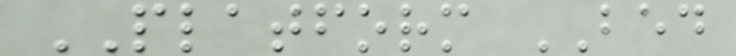PLATFORM BED
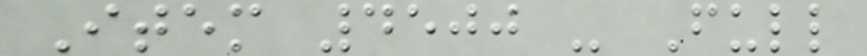Item 4500 - Full
